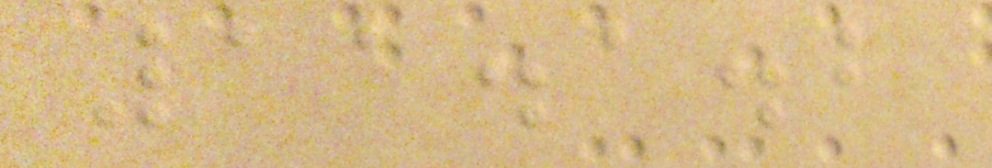11.1.2
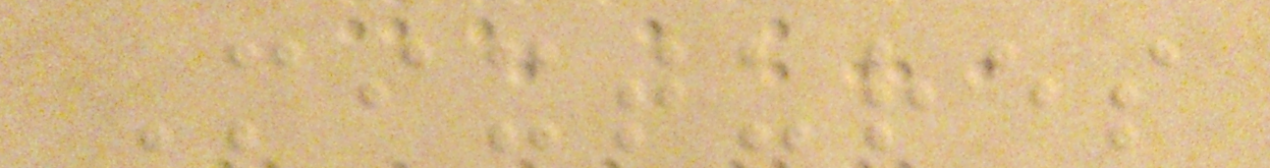Mixtures
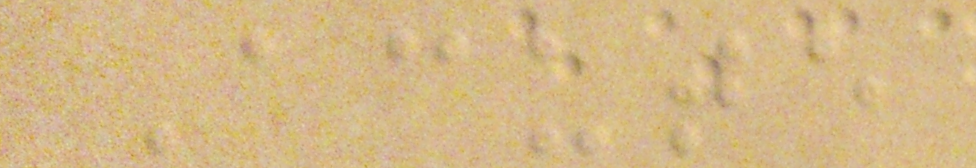Acute
